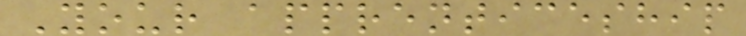Your apprenticeship
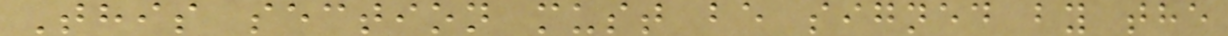This section must be signed by the
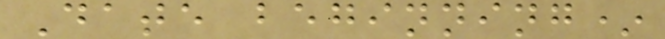Date beginning*
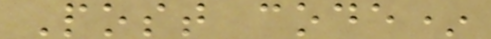Post code*
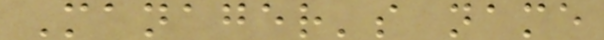Manager's name
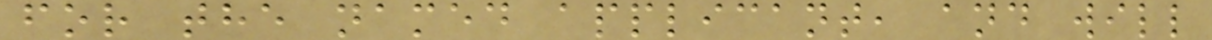for the named applicant, and will
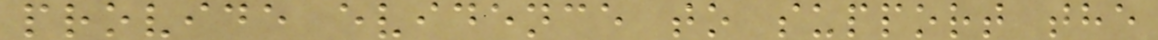provide evidence to support the
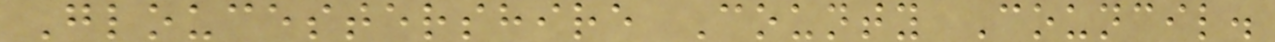Gloucestershire County Council.
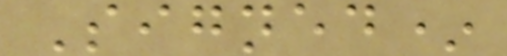Signed*
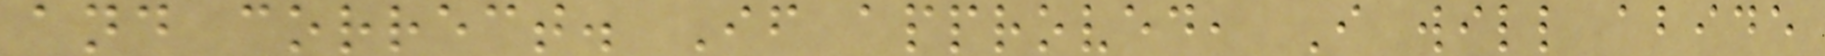and correct. If approved, I will abide
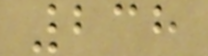238
